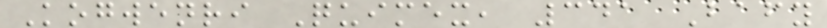Kogwenri Quimex, 341 Bafy
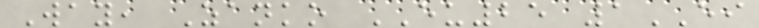Way, Zanko EU25 1EI
